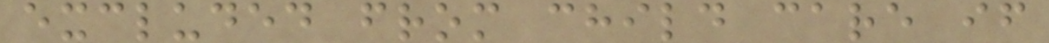excluded from child care if
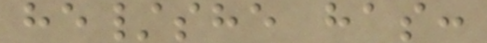he/she has:
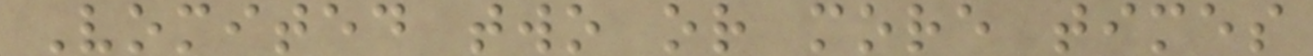Vomited two or more times
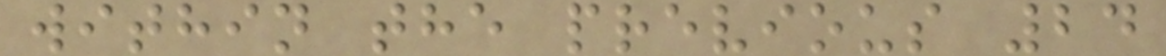within the previous 24
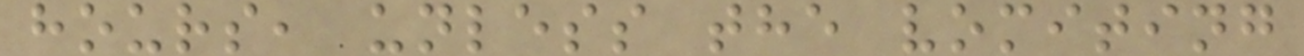hours, unless the vomiting
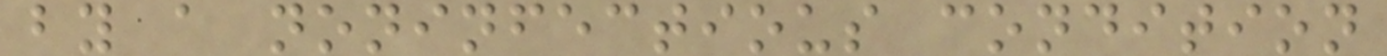by a noninfectious condition
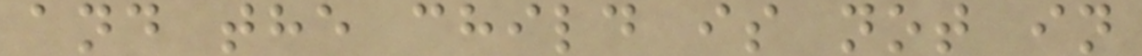and the child is not in
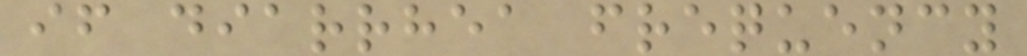if diarrhea frequency
